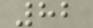82
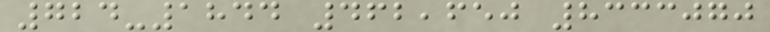724-1844 462,650 8333070
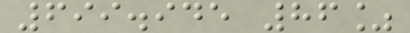699.945 86%
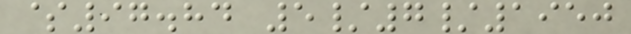$97.84 5/7/1950
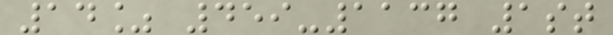14% 459-1137 1st
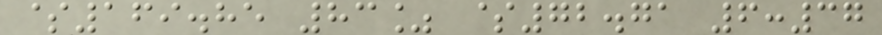$169.85 83% $72.71 6:37
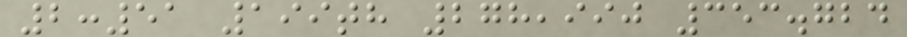2:51 199th 278,990 353.724
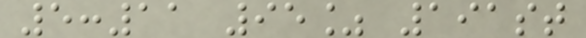5:11 95% 191st
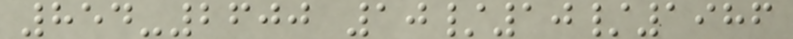854-2600 10/10/1986
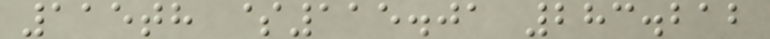115th $115.01 283.212
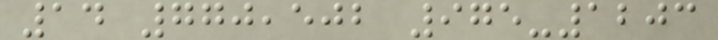14 770,502 975-1203
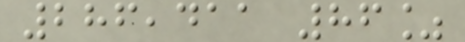286,411 86%
